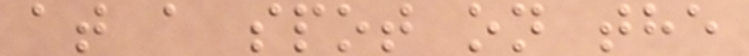at a spot on the
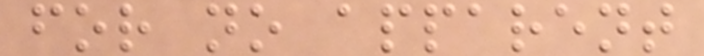for no apparent
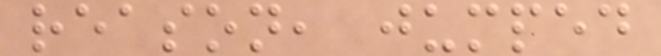reason, jumped
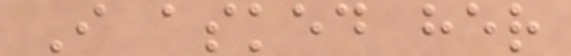I asked her
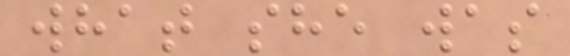what she was
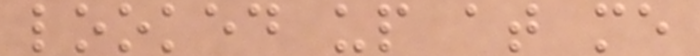looked up at me
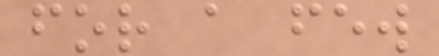for a few
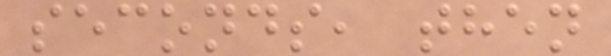seconds, then
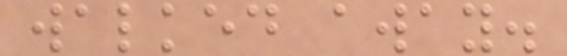walked away.
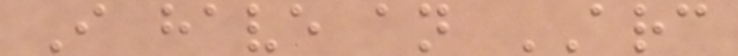I have an ARC
